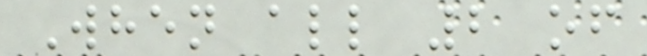When all 2 of
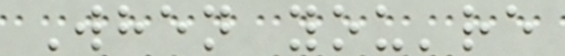When you're
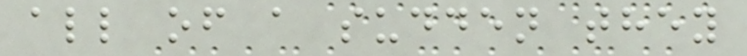all of a sudden they
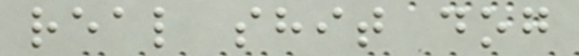real shit dog
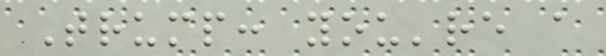Trump: you're a
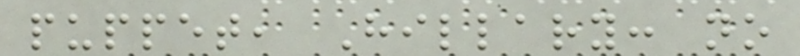puppet, Hillary: no
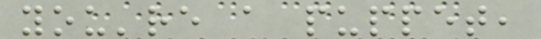you're a puppet,
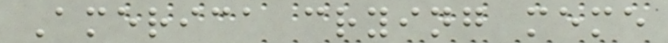America crying meme
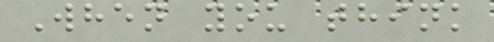When you think
